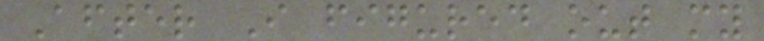After I figured out my
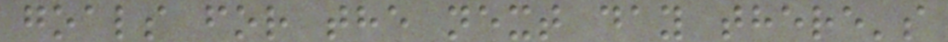goals for the next day there's
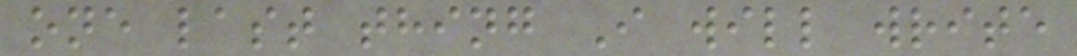one last thing I will write
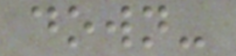down-
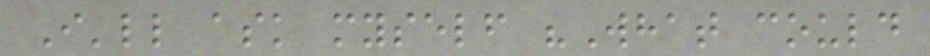I'll ask myself "What could
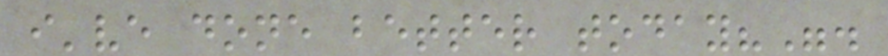i've done better today?".
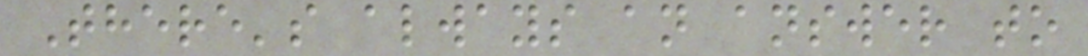There's always an answer to
